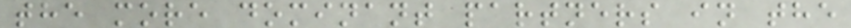the more dominant partners in the
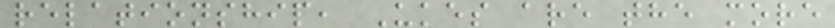relationship, Ukes are the more
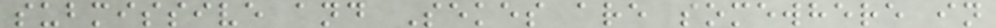submissive and Sekes are somewhere in
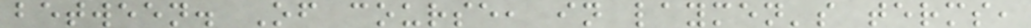between. Of course, in laymen's terms,
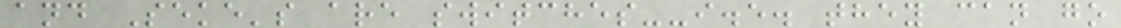and Seke's are switches--i.e. they can go
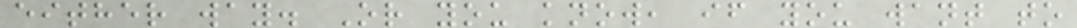either way. Or you know, if you want to
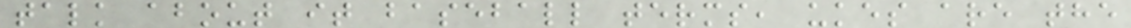talk about it baseball terms, ukes are the
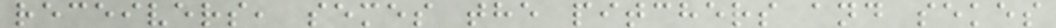receivers, semes the pitchers and sekes
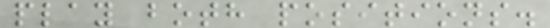play both positions.
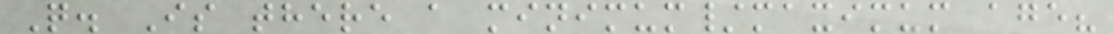Q. Is there a minimum/maximum age?
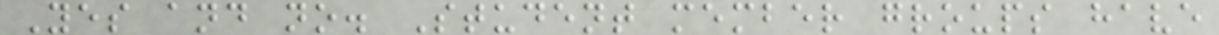Yes and no. Student member groups have
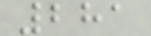281
